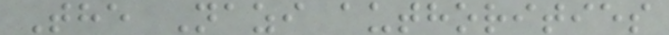The Nazi authorities
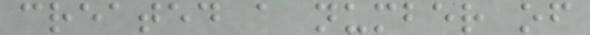created a number of
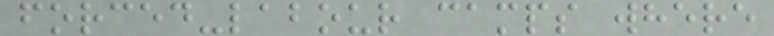forced-labour camps where
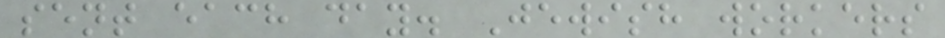sent each day. Jewish workers
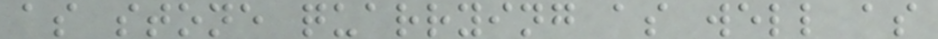as stone quarrying as well as
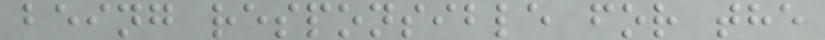being responsible for the
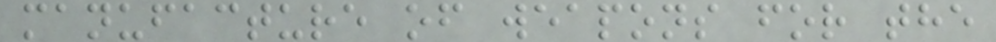manufacture of weapons for the
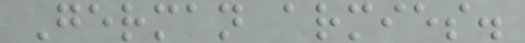German armies.
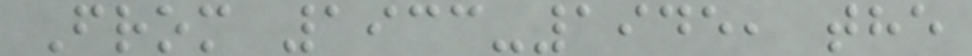From 1933-1945, the
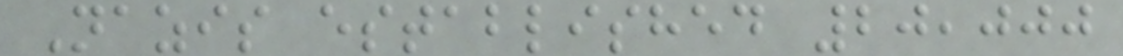Nazis established 20,000
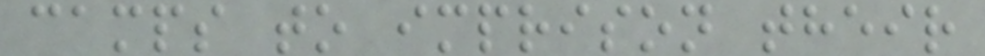camps to imprison their
